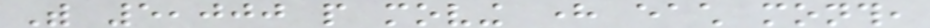With 5,000 people moving here each month,
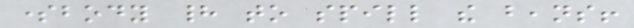somebody had to spill the beans!
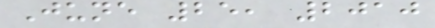June 25, 2010
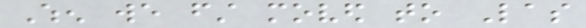When we first moved to Las
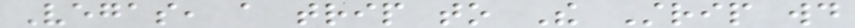Vegas, a trip to The Strip would
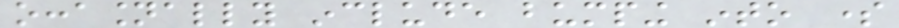occasionally include bumping into some
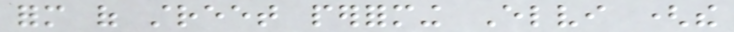form of street performing Elvi (the
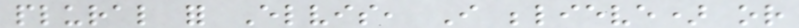plural for Elvis, I believe) or
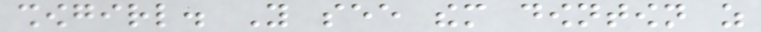showgirl. You see them downtown as
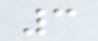3
